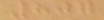807
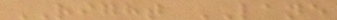RIGHT LANE
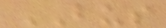BUS
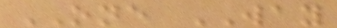ONE WAY
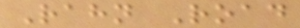Rahn Road
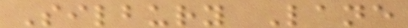Silbury Lane
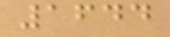1644
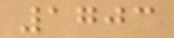1703
